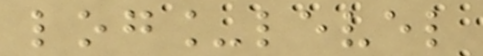log_level
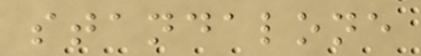standalone
